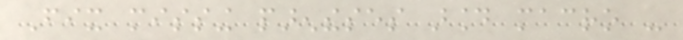Fix missing parentheses around macro -
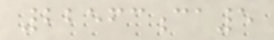22563ca5
